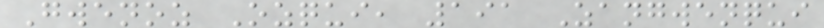Gwenoz Ozqui, 191 Zangwenqui
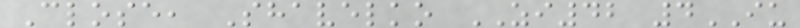Close, Shavelko ZI42 4IU
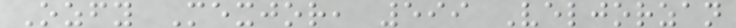Ozfy Mexjor, 599 Veljorzan
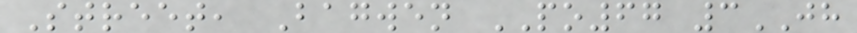Street, Bagwen PO67 3JH
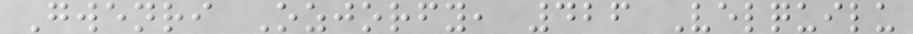Gwenri Ozjorfy, 426 Velquilu
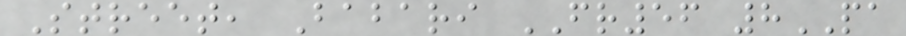Street, Babari FR56 8PA
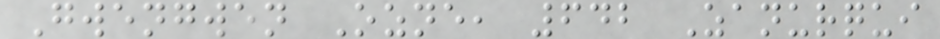Gwengwen Ozne, 642 Zanurqui
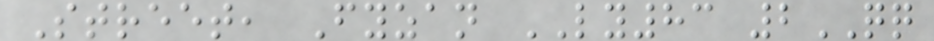Street, Fyzan LY83 2QQ
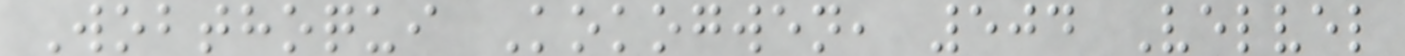Wobthoqui Kokogwen, 504 Velvel
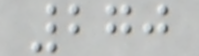270
